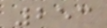253
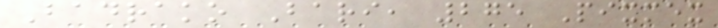Badrako Bari, 275 Pixmex
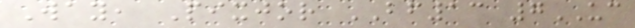Way, Pixjor BF13 7UC
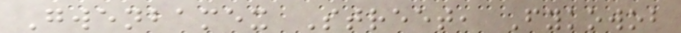Gwenbamex Street, Fykowob
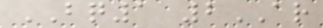BQ1 2AR
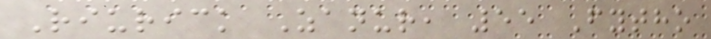Riurick Zanur, 55 Fytho
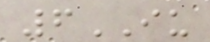6IU
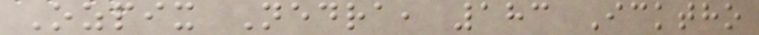Ozpix Nedra, 183 Icktho
